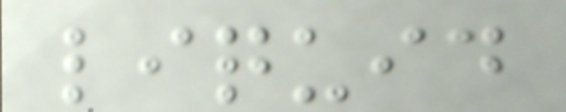liquid
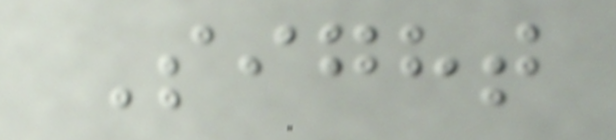Sight
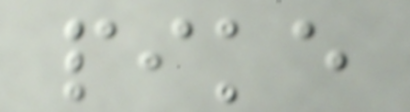pike
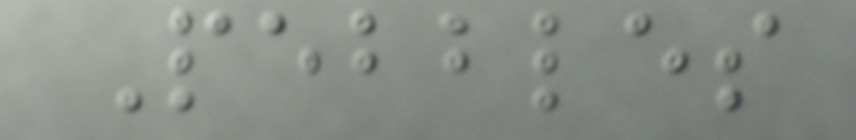Pebbles
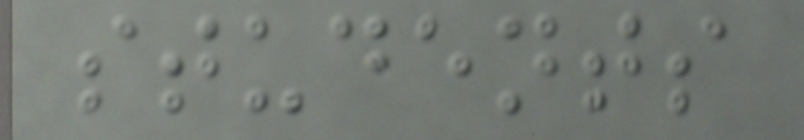students
